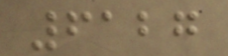6127
